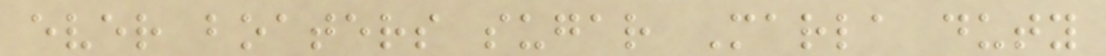ever boaters sugar Marla duty
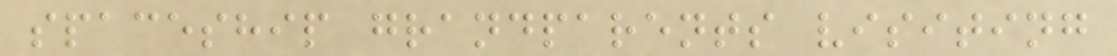spaceship grandparents visiting
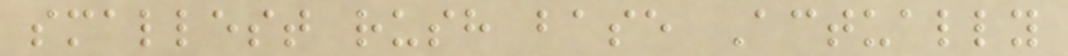smallest rush base Actually
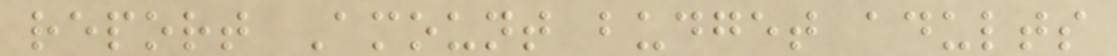report Amount budget adults
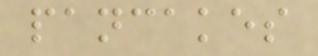pancakes
